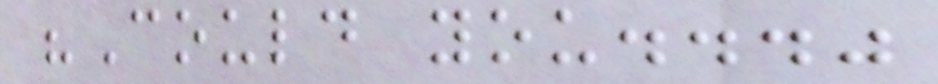"Could you..."
